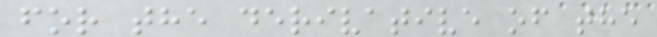for the derivative of the
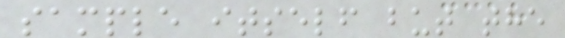sample itself but the
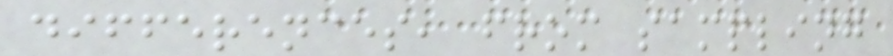differences, from sampling
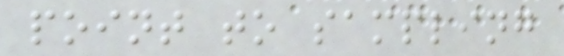point to sampling
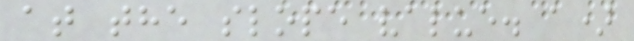at the slope value. a)
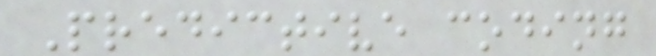Predictive coding
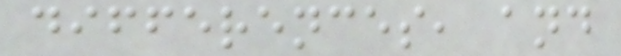differences, and
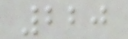220
